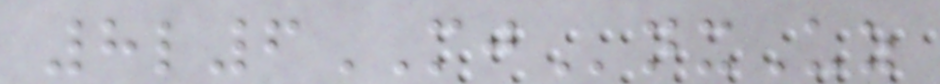8l6MJnxUz
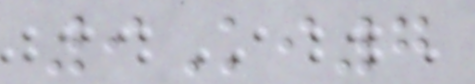9Ki7
